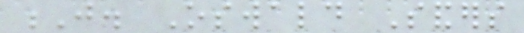J. Oswald Sanders
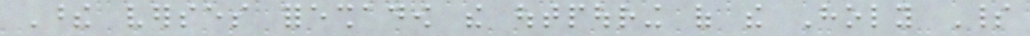These verses foreshadow the outpouring of the Holy Spirit
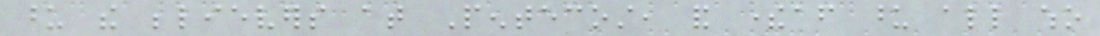upon the believers at Pentecost, and thereafter upon all who
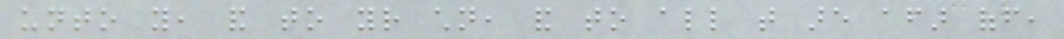unto you, and to your children, and to all that are afar off,
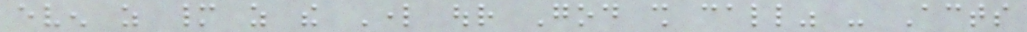even as many as the Lord our God shall call" - Acts
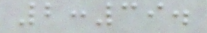2:39.
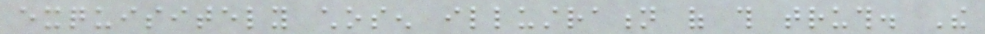exquisitely chosen illustration of this truth. The
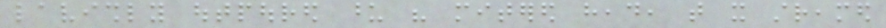lavishly outpoured upon his mitered head, that it streamed
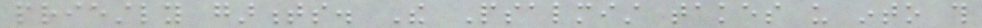priestly garments. The Psalmist takes us into this
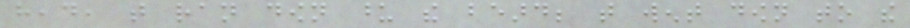head, that ran down upon the beard; that went down to the
